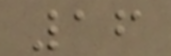16
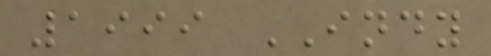1999 INDY
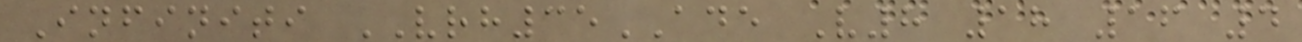Infiniti VRH35ADE V8 18 16 4
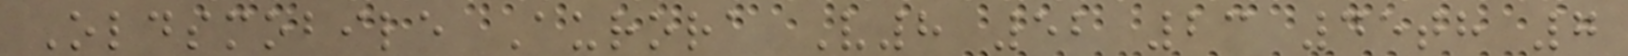Oldsmobile Aurora V8 52 23 45th 7
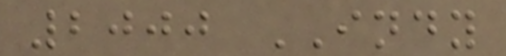2000 INDY
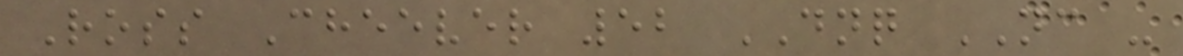Ross Cheever 52 DNQ NC -
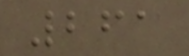261
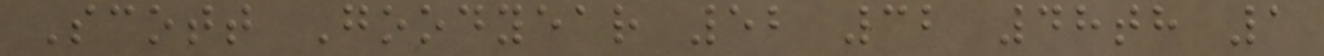Scott Goodyear 52 32 48th 1
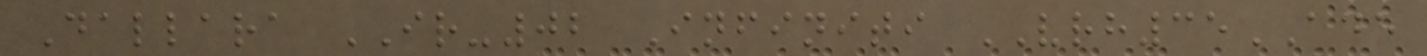Dallara IR-02 Infiniti VRH35ADE
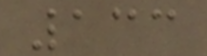133
